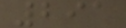291
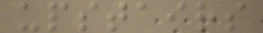upstairs
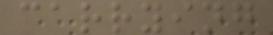carrying
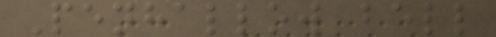Penhallow bell
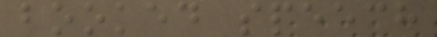booked speech
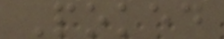Poked
